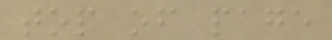top of page
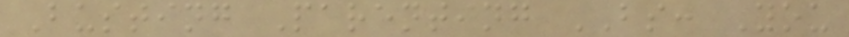Busting Parenting BS: You
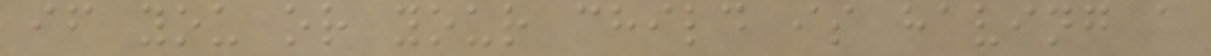if you or your child is having a
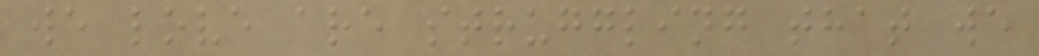we love are struggling that we
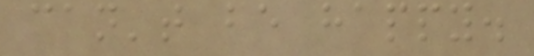can't be happy.
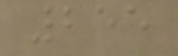255
